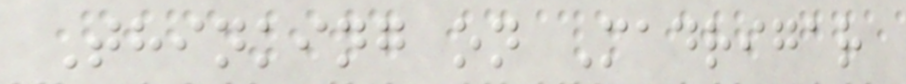Thinking on Madrigar
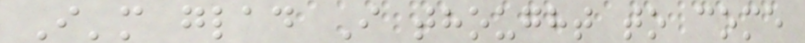I'm glad I thought to come
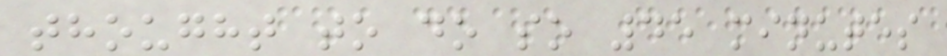thought to do so 45 minutes
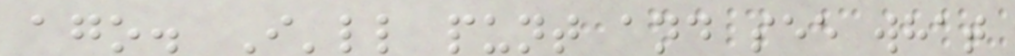ago. I'll punt and see what
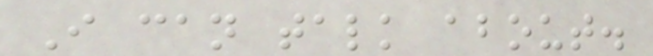I can talk about.
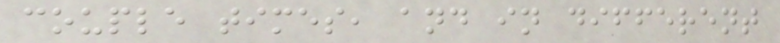couple times, and in different
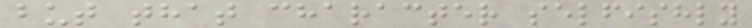but that character selfishly
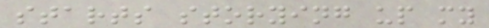starts storying up my
